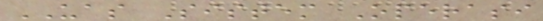UAS Sistem Operasi
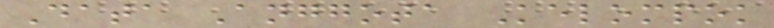Data Anggota Kelompok
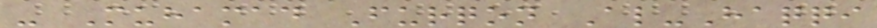- Muhamad Furqon Al-Haqqi
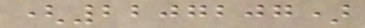(2207207)
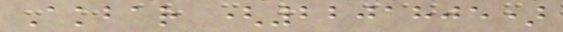Akbar (2201805)
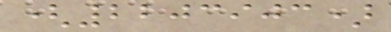(2203903)
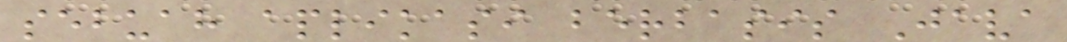sebuah aplikasi berbasis Java
